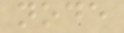node
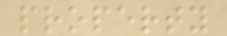property
